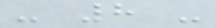- 8 -
